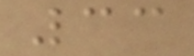33
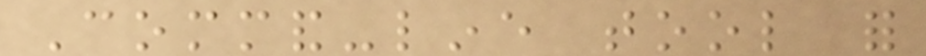Command-line tool for
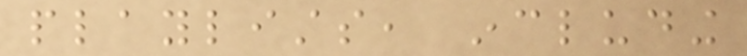playlists, including
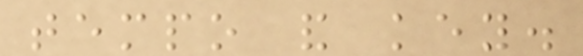tempo and key.
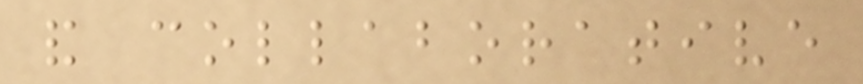and collaborative
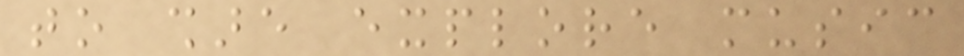to share explore music
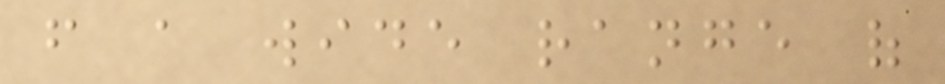from a wide range of
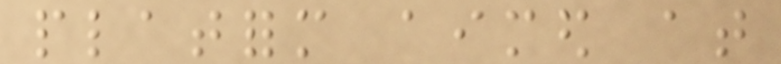platform aimed at
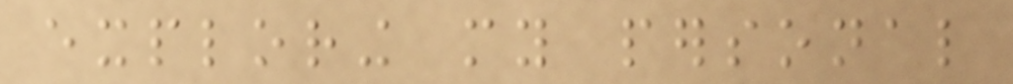exploring my personal
